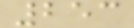253
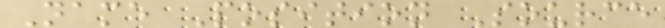Name Position Source
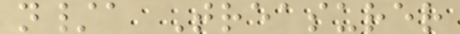n/a Treasurer
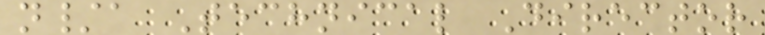n/a Technical Director
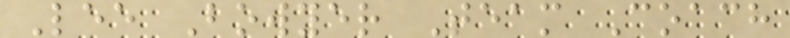Lee Bowyer Team Coach
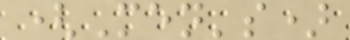(Men's)
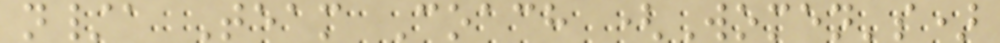n/a Team Coach (Women's)
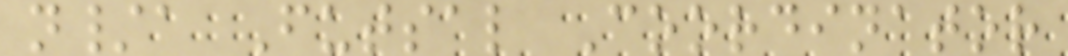n/a Futsal Coordinator
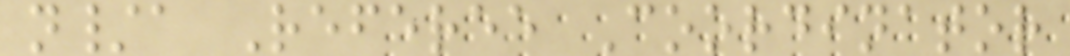n/a Referee Coordinator
